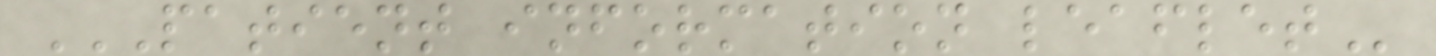PATIENT INFORMATION LEAFLET
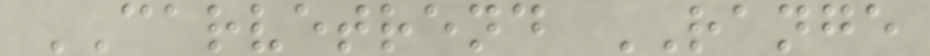CARVETREND RANGE
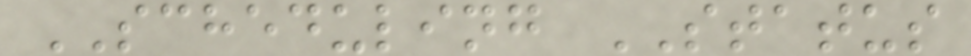SCHEDULING STATUS
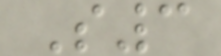S3
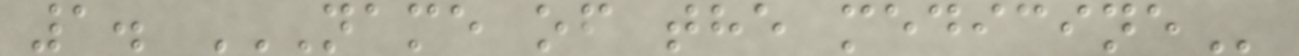1. NAME OF THE MEDICINE
